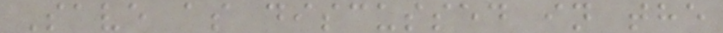Save as discussed in the
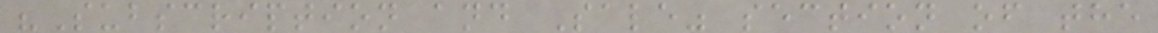"Subscription and Sale" section of the
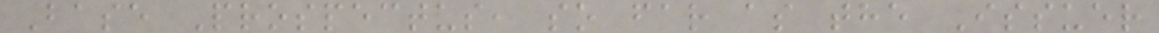Base Prospectus, so far as the Issuer
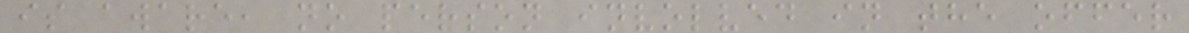is aware, no person involved in the offer
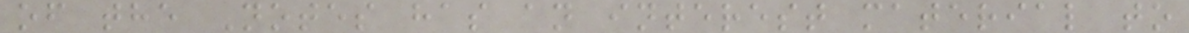of the Notes has an interest material to
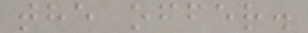the offer.
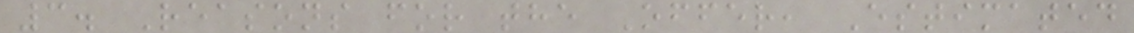3. Reasons for the Offer, Estimated
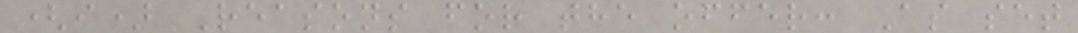(i) Reasons for the offer: As set
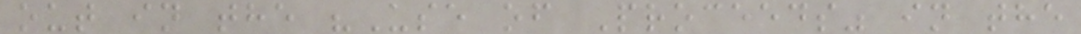out in the "Use of Proceeds" in the
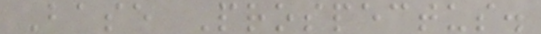Base Prospectus.
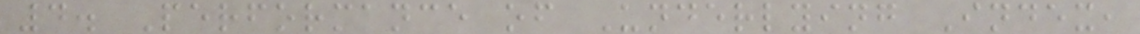4. Performance of Underlying Index,
